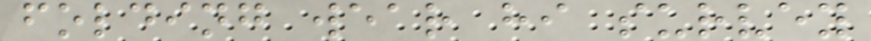folding wear hi survey
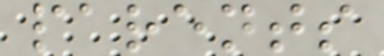parents
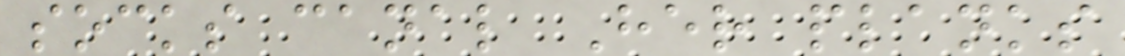socks canal Her planks
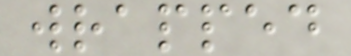wrapped
